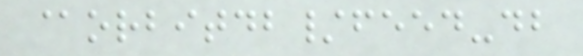@orbitdb/feed-db
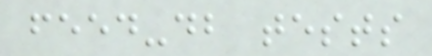feed-db tests
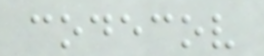codecov
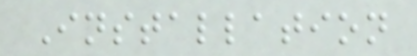Installation
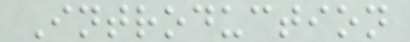Introduction
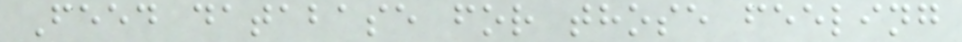Feed database for those feeling
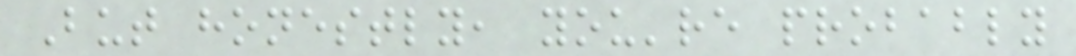But honestly, you're probably
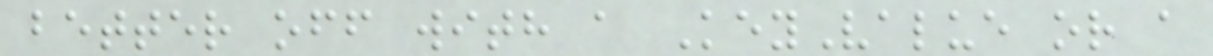better off with a KeyValue or a
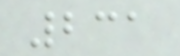231
